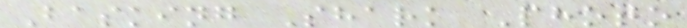Basking Shark Photo
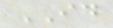ID
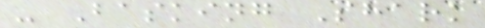- Basking Shark
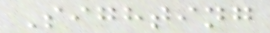Sighting
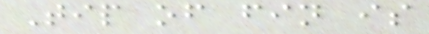Tip of fin is
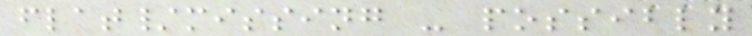flat/missing - possibly
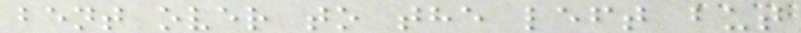bent over to the left but
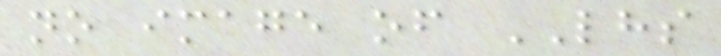no image of LHS
